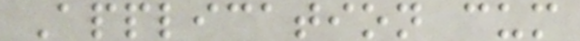Application cum
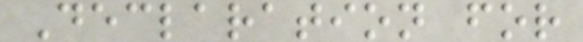Declaration for
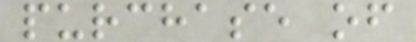purchase of
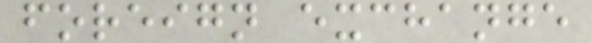foreign exchange
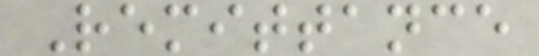Remittance
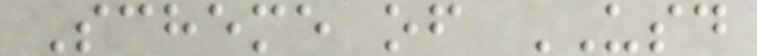Scheme of USD
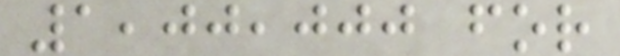1,00,000 for
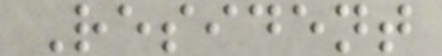Resident
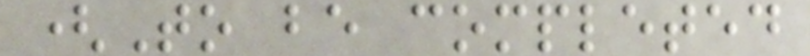(To be completed
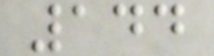144
